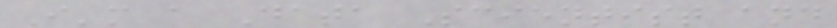I'm a Data Scientist and
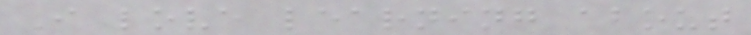I love learning about
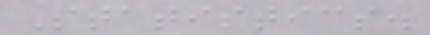Statistics.
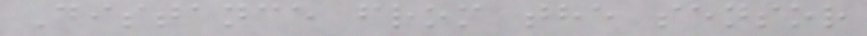Distance from the sensor
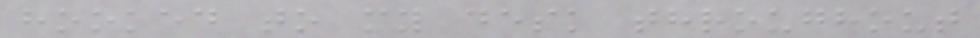hooked to my desk throughout
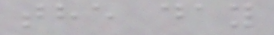the day
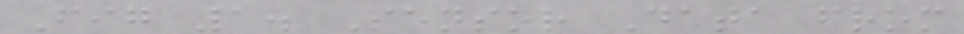Fig 1. Sensor Data from
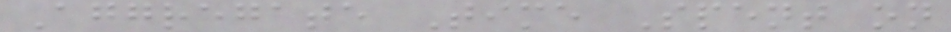Aggregate Time Spent on
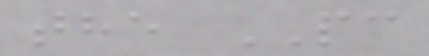the PC
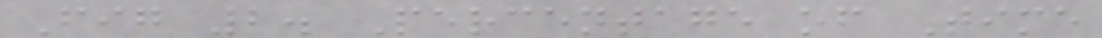Fig 2. Percentage of Time
